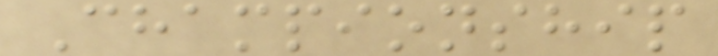Championship
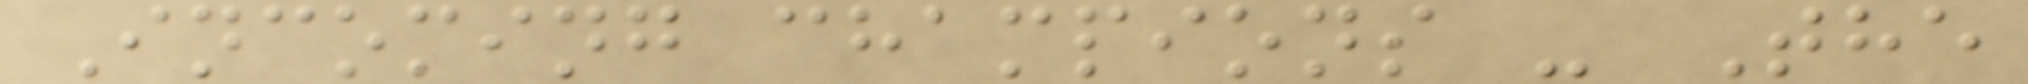Incoming champions - The
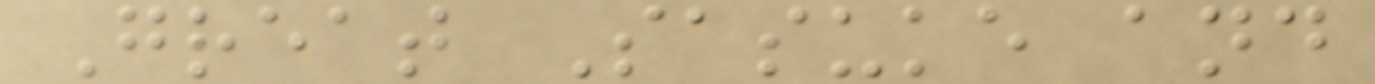Great Sasuke and
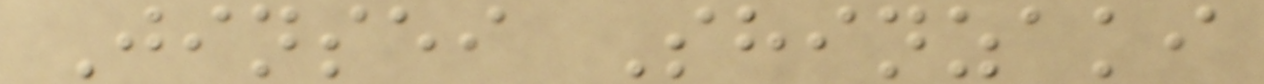Jinsei Shinzaki
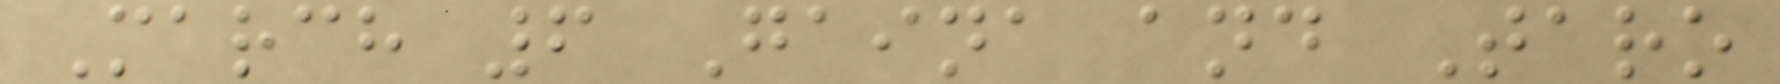March 6 Gaina and Taro
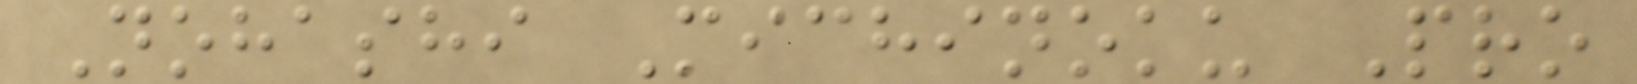Nohashi Michinoku Pro
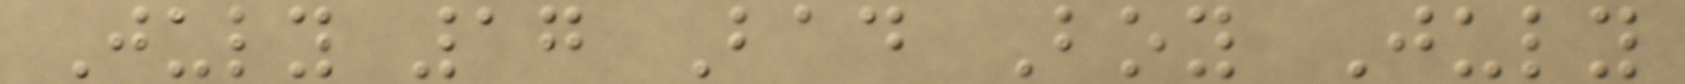July 17 Bad Boy July
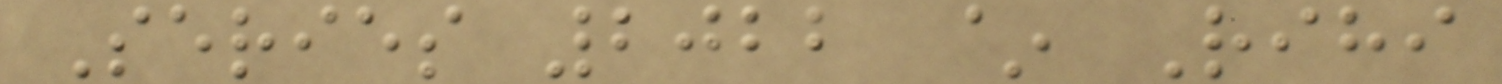Series 2022 ~ Rihi
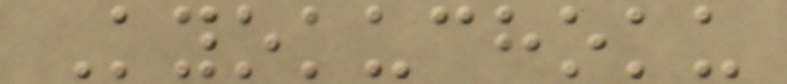Kyokuchoku
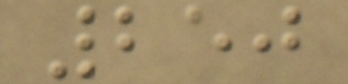250
